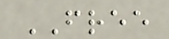FREE
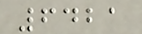6421
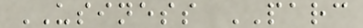USINESS PARC
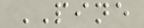PINE
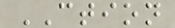CTION
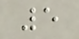5
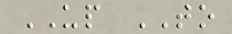UP TO
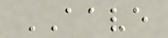AAVE
